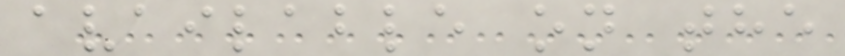available on the
